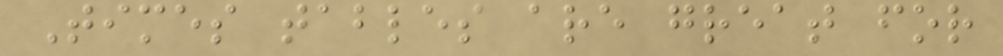Times tables are great for
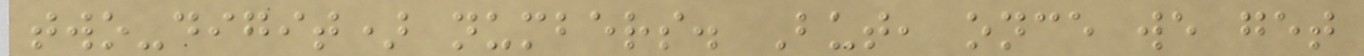two-digit) numbers. But, once we get
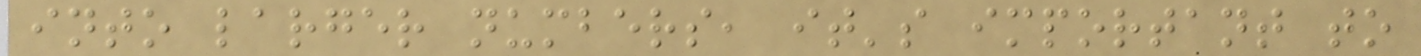into larger numbers, it's important to
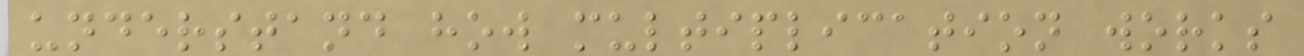understand how multiplication works
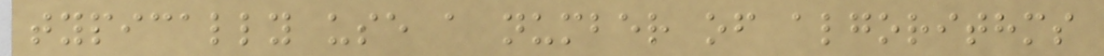typically use a number of algorithms
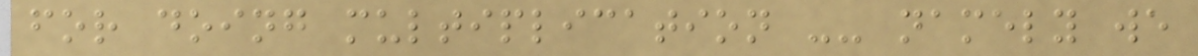for doing multiplication -- namely we
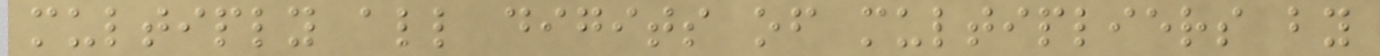multiply all digits of multipliers by
